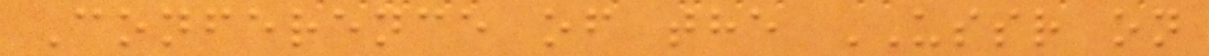Conference of the USSR on
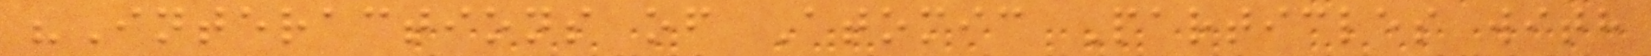"Interactions of Atomic Particles with
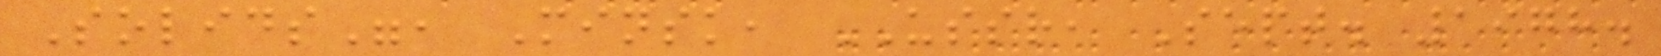Solids", Minsk, USSR, Sept. 1978.
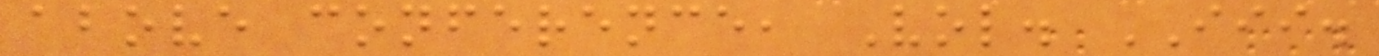above conference, Vol. III.
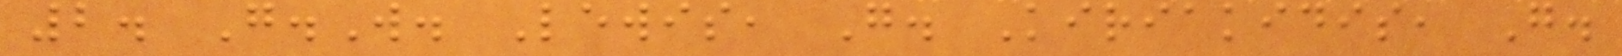2. G.W. Lewis, G. Kiriakidis, G.
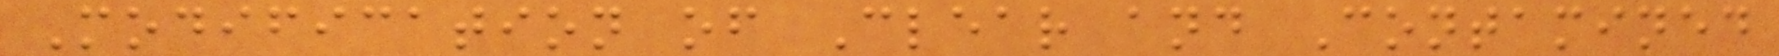Modification of Clear and Contamined
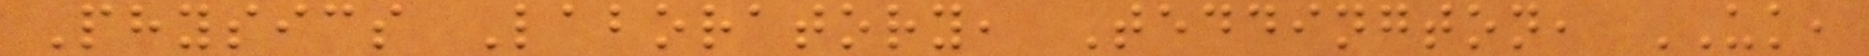Physics Laboratory, Teddington, UK,
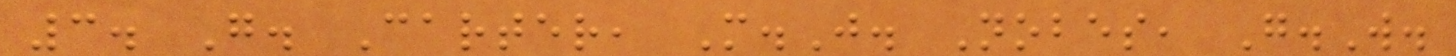3. G. Carter, M.J. Nobes, G.W.
